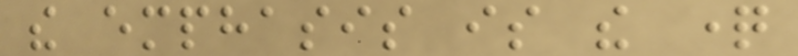the emphasis is the question
